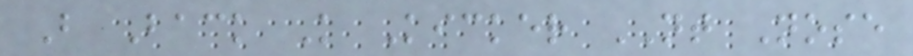B Back K Kicker NT Nose
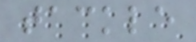tackle
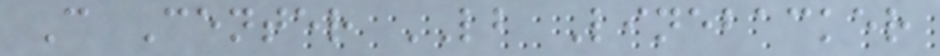C Center LB Linebacker
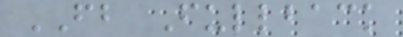FB Fullback
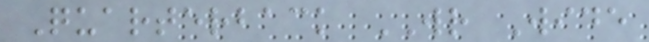Quarterback WR Wide
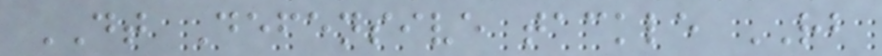DT Defensive tackle RB
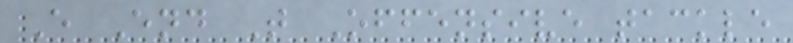E End T Offensive tackle
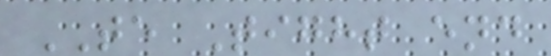TE Tight end
